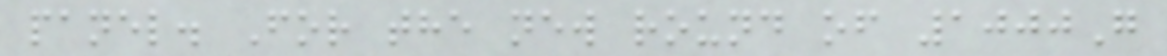panel. For the new round of 1000G
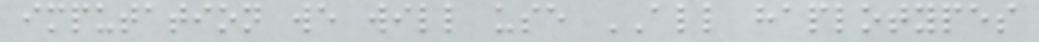imputation we will use ALL haplotypes
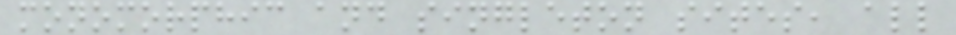monomorphic and singleton sites, all
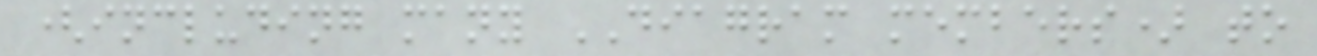(including many DIAGRAM members) to
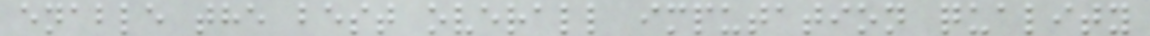enable the best overall imputation quality
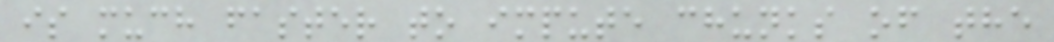is much faster to impute chunks of the
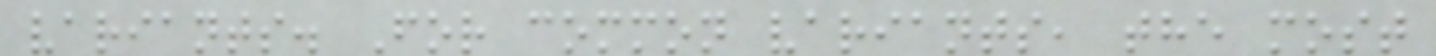variants. For common variants, the most
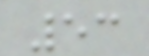53
